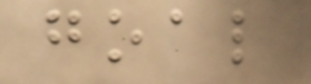goal
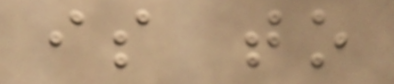is to
